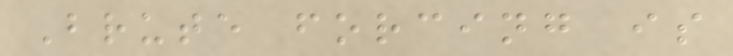Brute forcing is
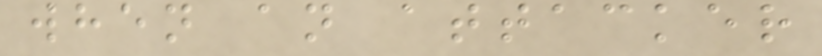when an attacker
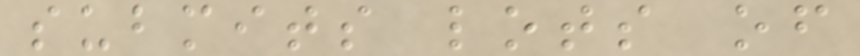submits lots of
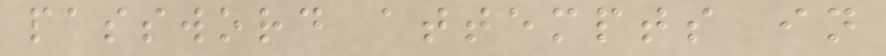password attempts in
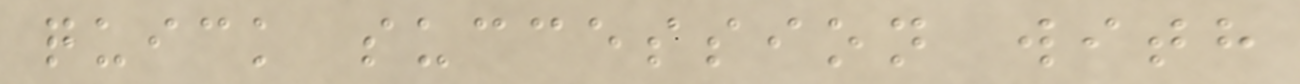quick succession with
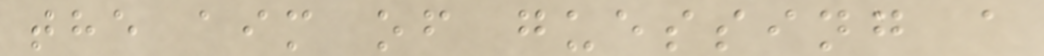the aim of guessing a
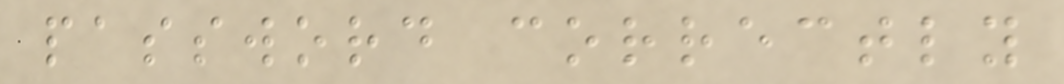password correctly
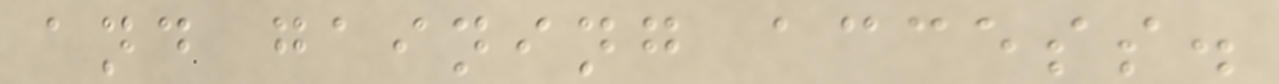and gaining access.
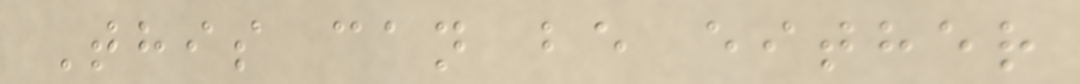This can be either
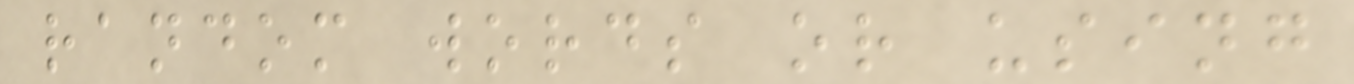random words or using
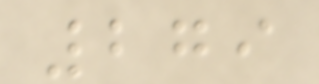279
